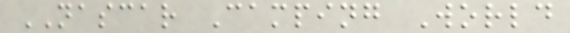NASCAR Camping World
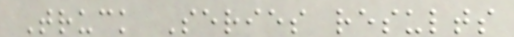Truck Series results
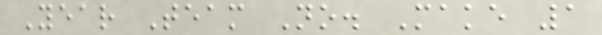Year Team No. Make 1
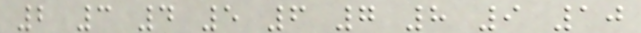2 3 4 5 6 7 8 9 10
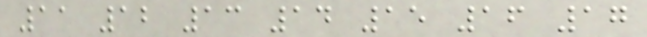11 12 13 14 15 16 17
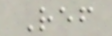Ref
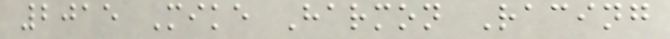2015 Mike Harmon Racing
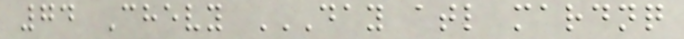74 Chevy DAY ATL MARDNQ
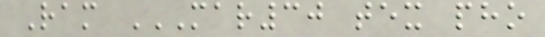Ram MAR30 TEX PHO
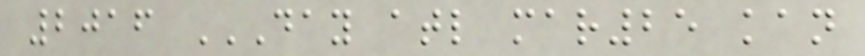2016 DAY ATL MAR25 KAN
